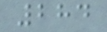284
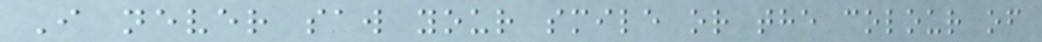I never saw your smile or the colour of
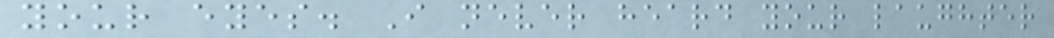your eyes. I never heard your laughter
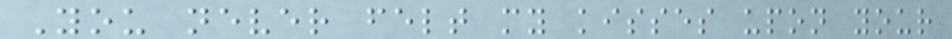You never felt my kisses upon your
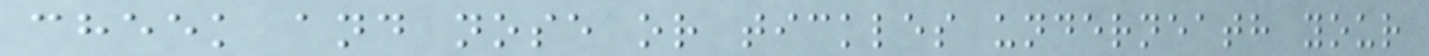cheek and nose or tickles underneath your
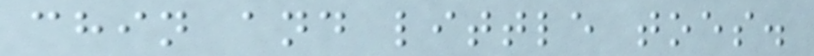chin and little toes.
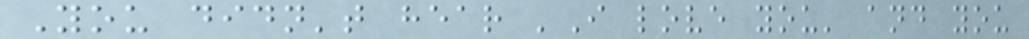You didn't hear 'I love you' and you
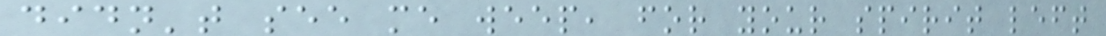didn't see me weep, for your spirit left
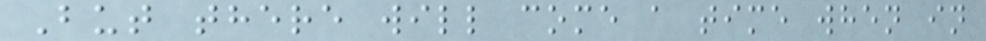But there will come a time when in
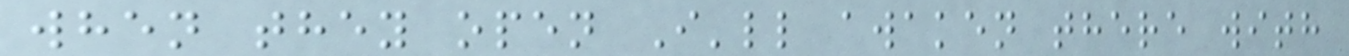when they open I'll awaken there with
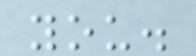you.
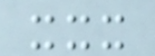xxx
